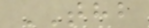THB
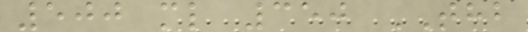500 ml 350 THB
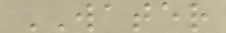WATER
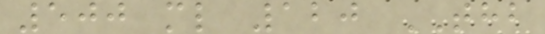500 ml 120 THB
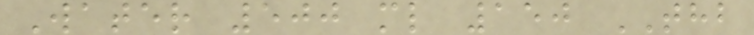Water 500 ml 150 THB
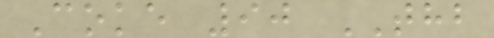Coke 90 THB
